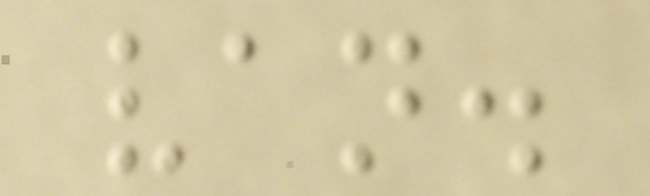van.
